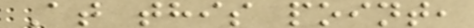At this point,
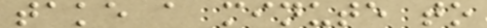take a minute to
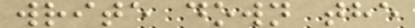write down the
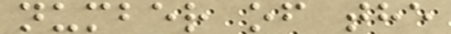number of the
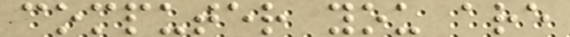computer you are
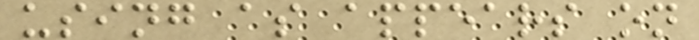using as appears on
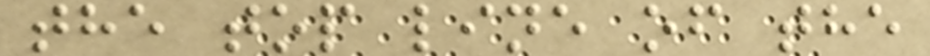the top line of the
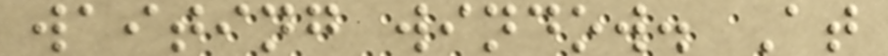waiting window. At
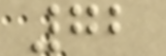72
